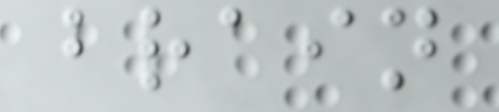brain
